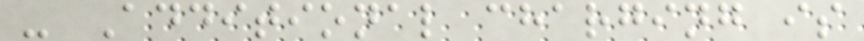- Additional charging is
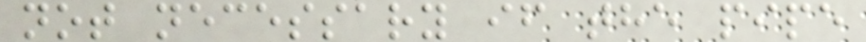not necessary if the pipe
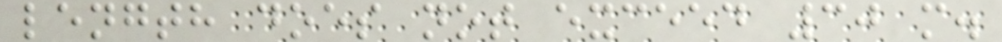length does not exceed 30 m.
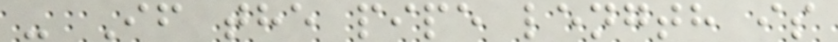- If the pipe length is
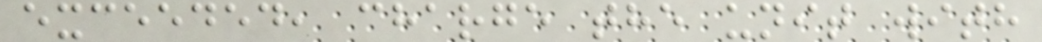exceeded, charge the unit with
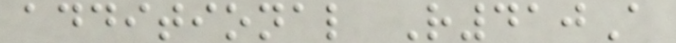additional R410A
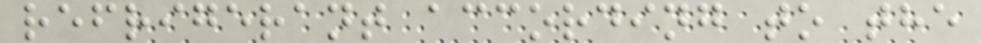refrigerant according to the
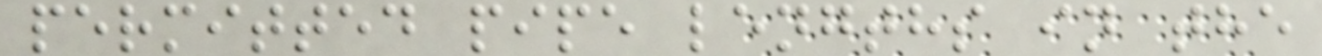permitted pipe lengths in the
